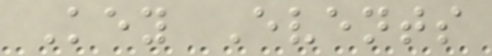Key Events
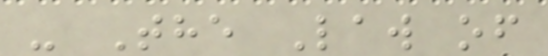- The Law of
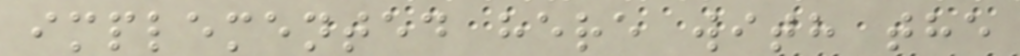implemented here with the
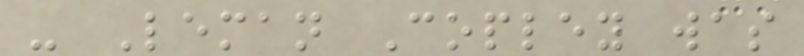- Leman Copley was
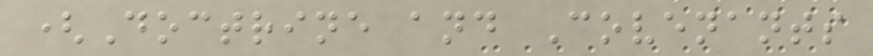(Doctrine and Covenants
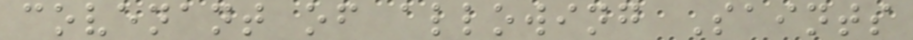covenant of allowing Saints
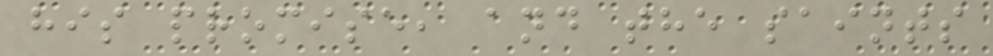his promise, and the saints
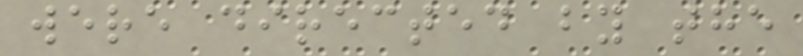were directed by the
